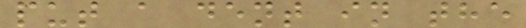put a dent in the
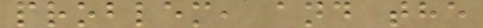problem, and the
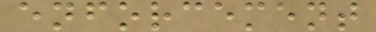enforcement
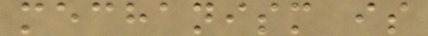mechanism is
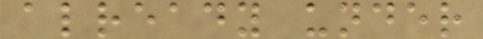already under
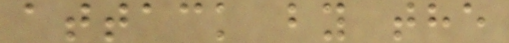attack by the
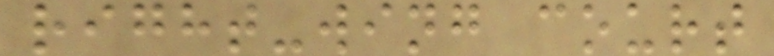right-wing court
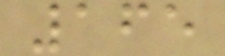165
